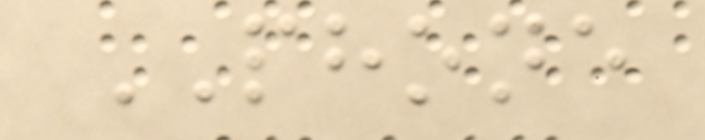PHONE
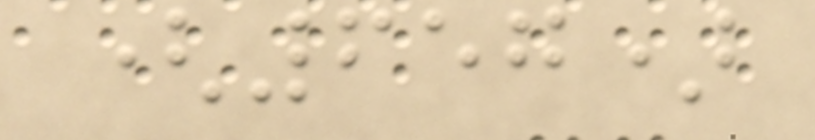(657)
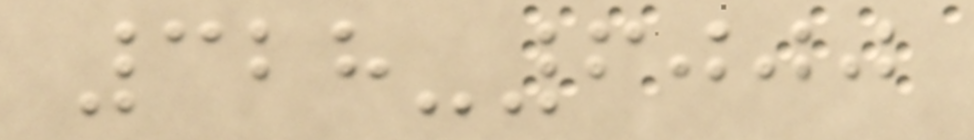328-6000
